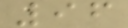96
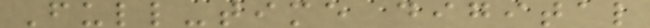Full-time digital
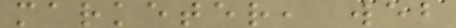marketer, web
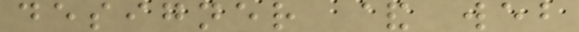designer & web
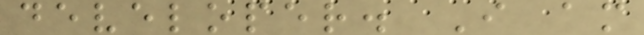developer. I am
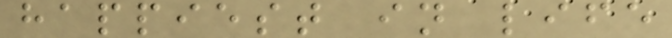happiest in life
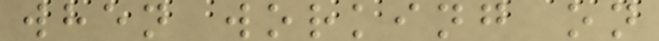when working on
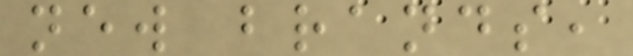new brands,
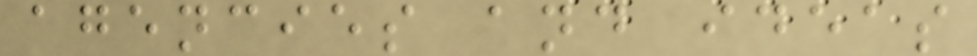agencies and ideas
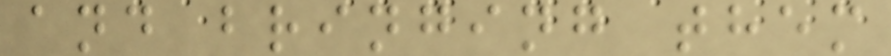and bringing them
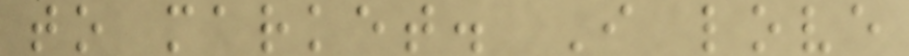to market. I love
